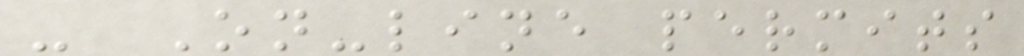- On-line permits
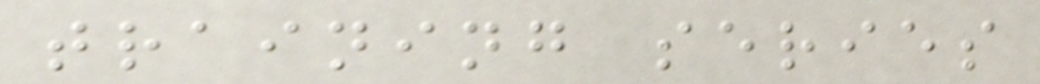training series
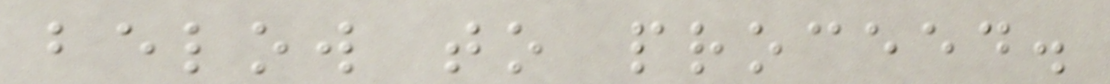below to proceed.
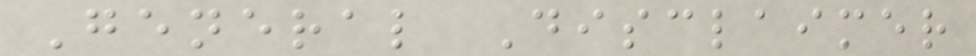General Disclaimer
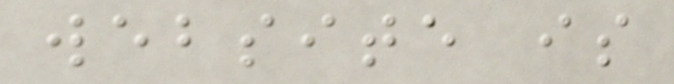website is
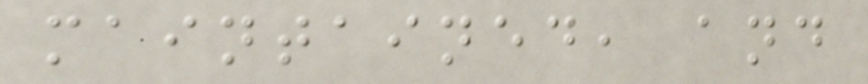maintained, and
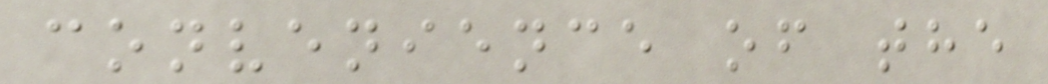convenience of the
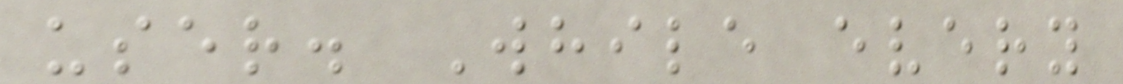user. While every
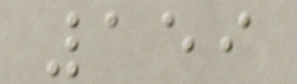159
